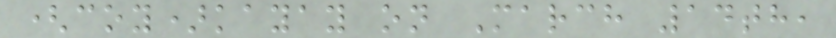(coy)kayay on March 14th,
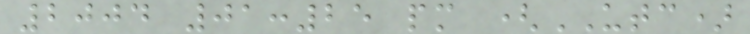2004 01:25 pm (UTC)
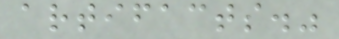artifacts."
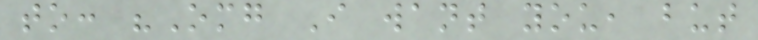to: "Omg I want you, but
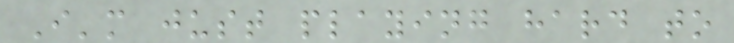I'm just playing hard to
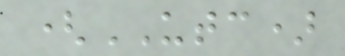(UTC)
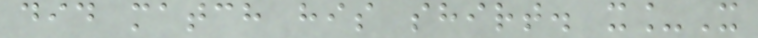did match his shirt. x_X
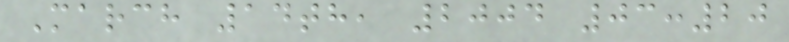March 14th, 2004 03:20
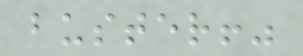buster!"
